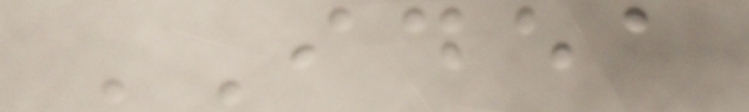IDEA
